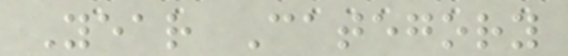Year Category
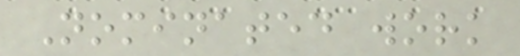Nominated work
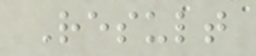Result
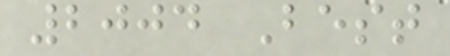2004 Best
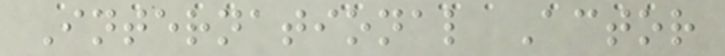International Actor
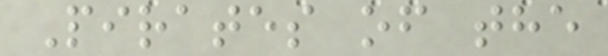Pirates of the
